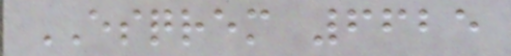ESQREM 6625
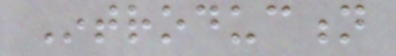Introduction
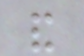and
